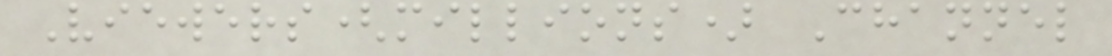Viewers(millions) Channel
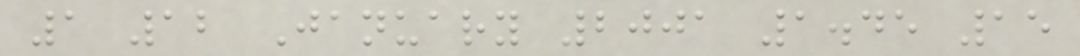1 12 January 2001 1.45 15
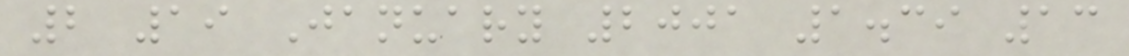2 19 January 2001 1.39 13
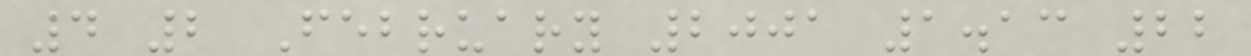4 2 February 2001 1.13 22
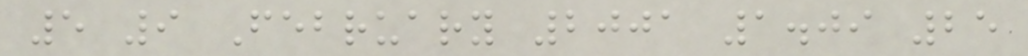5 9 February 2001 1.09 25
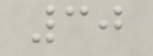30
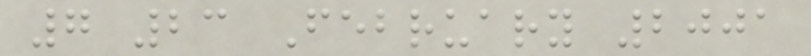7 23 February 2001
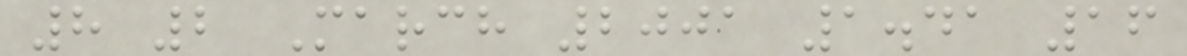8 2 March 2001 1.41 16
